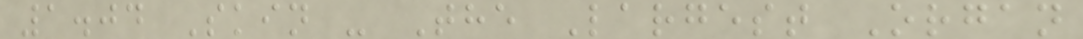1.04 Skin - The Largest Organ
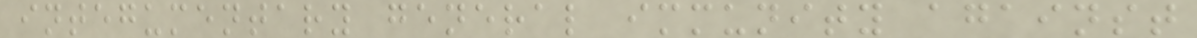integumentary general immunity against
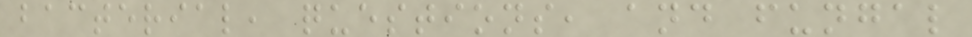bacterial, questions, and fungal
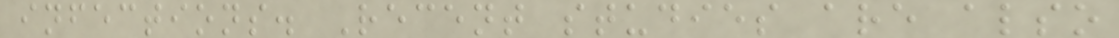infections. Recent studies are also
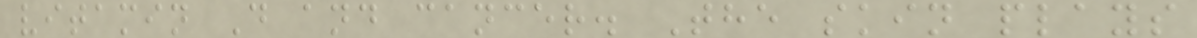vitamin D and cancer. The skin plays
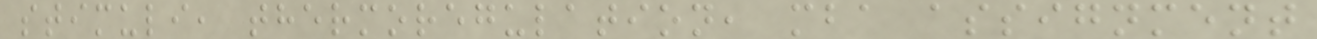stimuli, thermoregulation, mba assignment
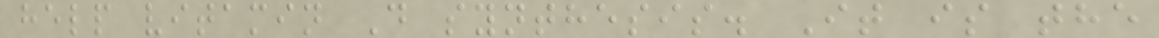help vitamin D synthesis. It is the
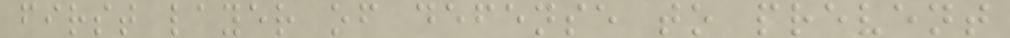first layer of defense to prevent
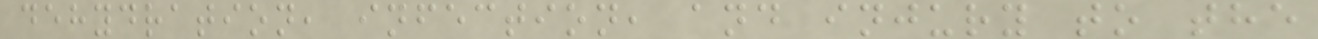dehydration, infection, and injury to the
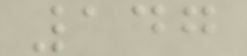147
